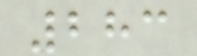283
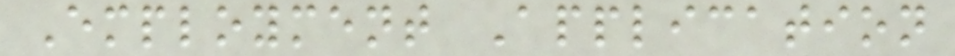Employment Application
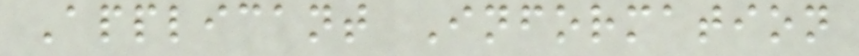Applicant Information
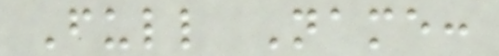Full Name:
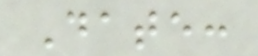Date:
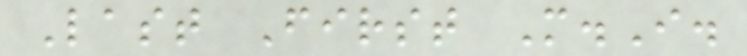Last First M.I.
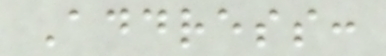Address:
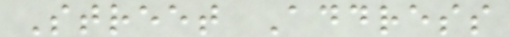Street Address
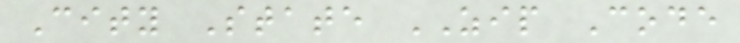City State ZIP Code
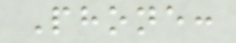Phone:
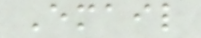Email
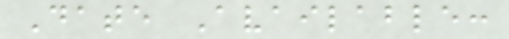Date Available:
